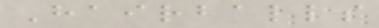Hairballs
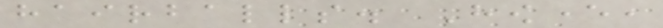hairballs. However,
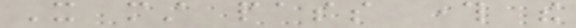It must pass through the
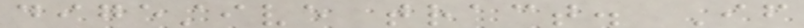digestive tract. If
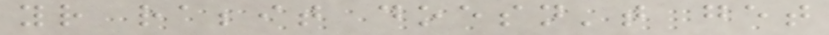your rabbit doesn't get
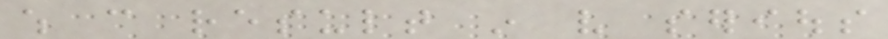which can result in very serious
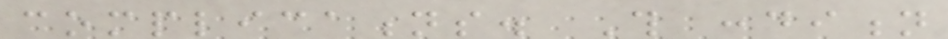complications. This condition
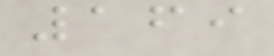169
